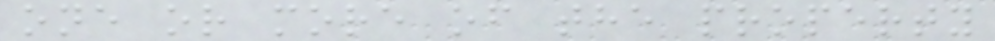one or more of the property
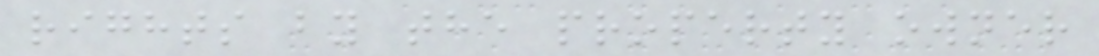rights by the property owner
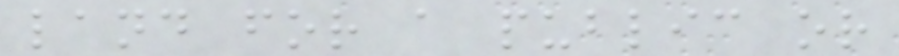land for a public or
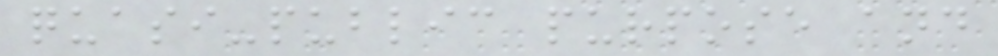quasi-public purpose and
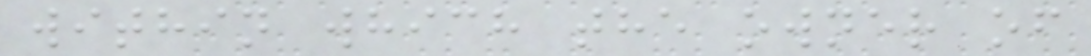within which the owner of
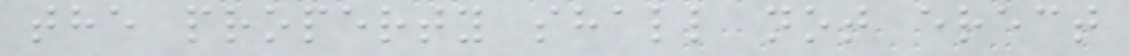the property shall not erect
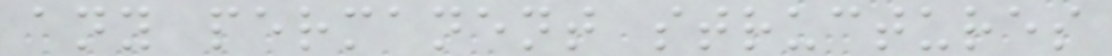any permanent structures
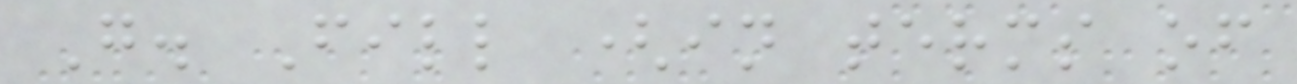G. Fill (in terms of
